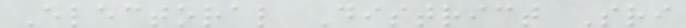Electoral District Sri
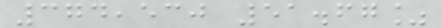374,530 51.67%
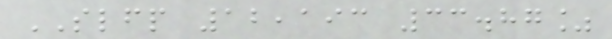SLFP 12,193 33.87%
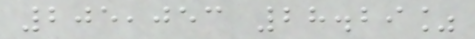205,053 28.29%
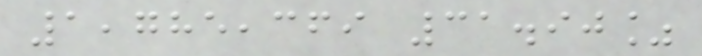1,785,369 31.90%
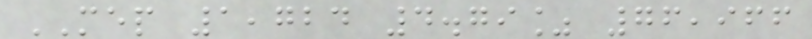MEP 1,724 4.79% 76,966
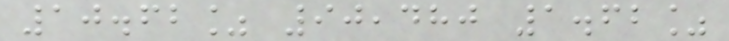10.62% 90,480 1.62%
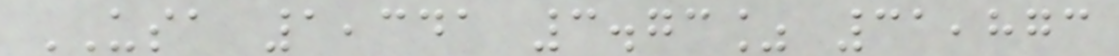USA 1,341 3.73% 31,873
